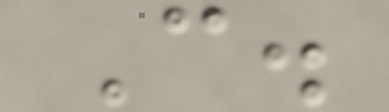C.
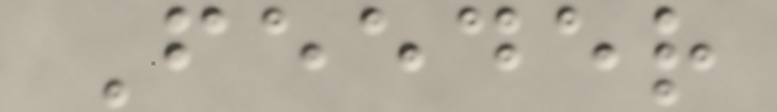Feeder
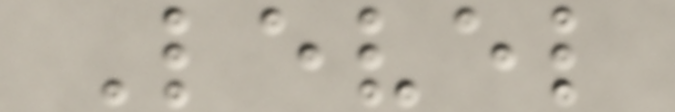Level
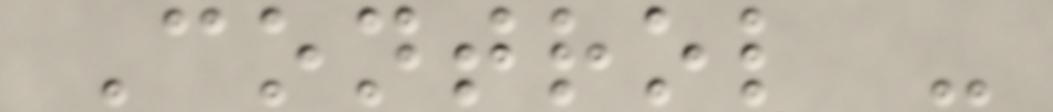Control -
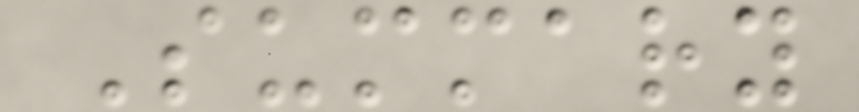Summary
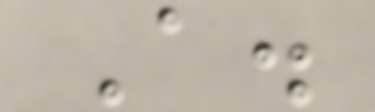A.
